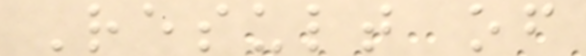Result of
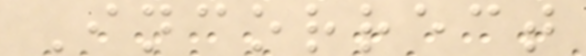Incorrect
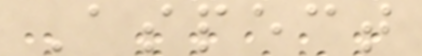Aspect
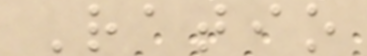Ratio
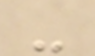-
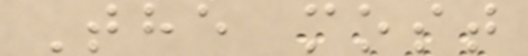The most
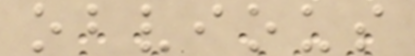obvious
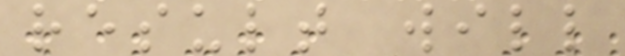result will
